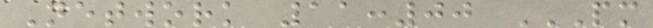Network 11:00 PM
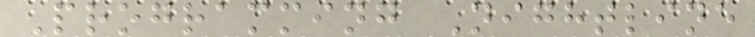Programming Nightline
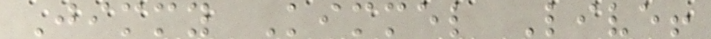Jimmy Kimmel Live!
